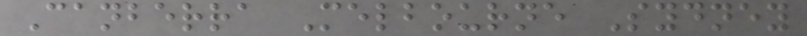Canberra Melbourne Sydney
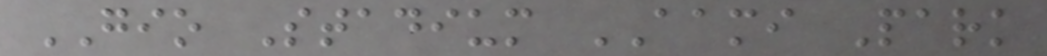GIO Stadium AAMI Park
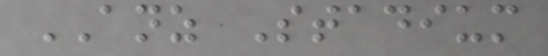ANZ Stadium
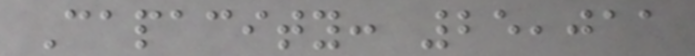Capacity: 25,011
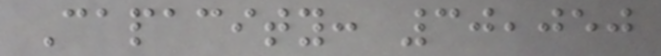Capacity: 30,050
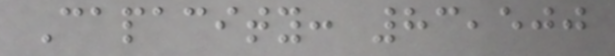Capacity: 83,500
